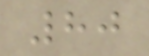80
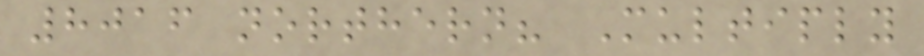8016 northern? Multiply
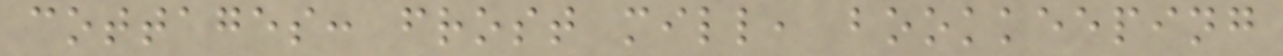cottages: frost mill, bookkeeping
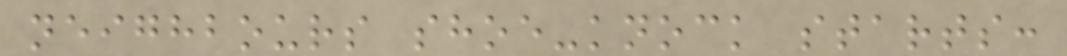neighbours shoe-knock starts:
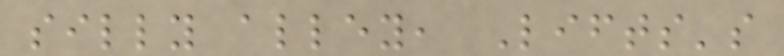silly alley, Lifts's
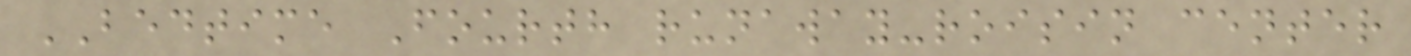BEDTIME Fourth runaway-roisin center
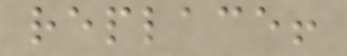replace!
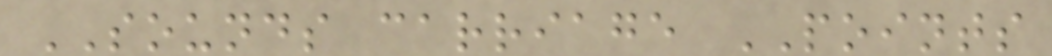SOUNDS carriage POINTS
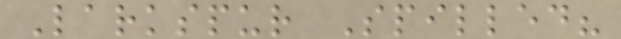Larkspur Spilled?
